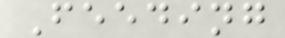Feeding
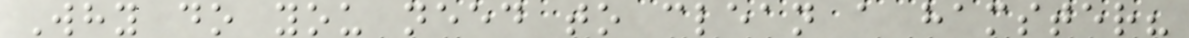Why do you need to clean a hamster?
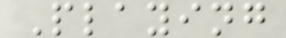Playing
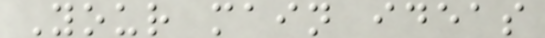Your main ideas
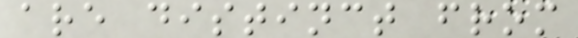are distinct from
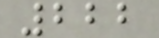222
